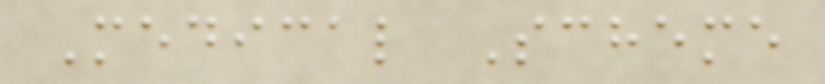Medical Scheme
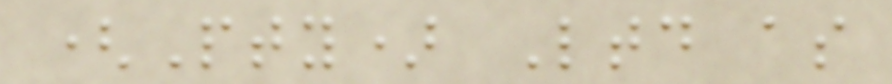(Pty) Ltd as
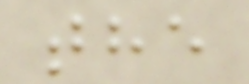the
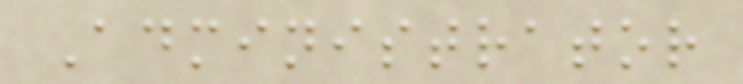Administrator
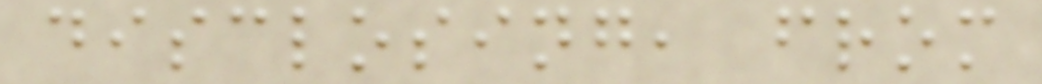disclosing, from
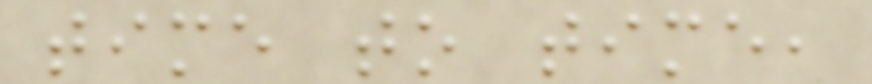time to time,
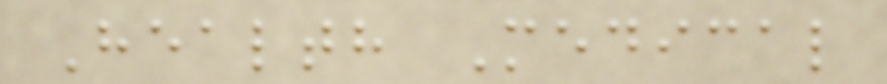Health Medical
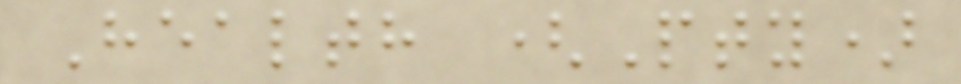Health (Pty)
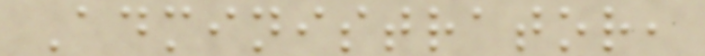Administrator,
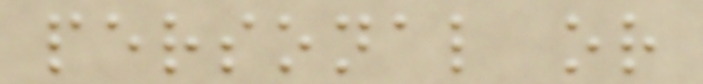personal or
